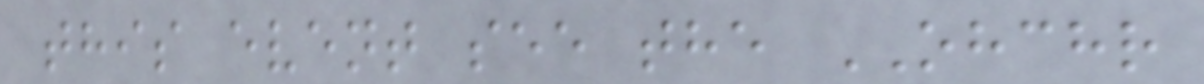this event see the OHCHR
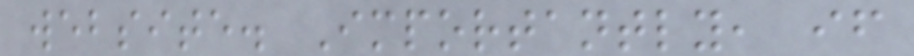website. Importantly, if
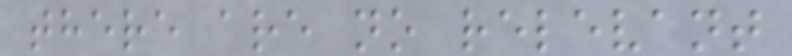there are no relevant
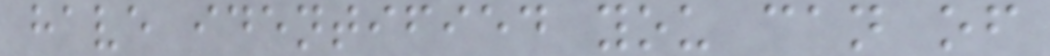have identified you can of
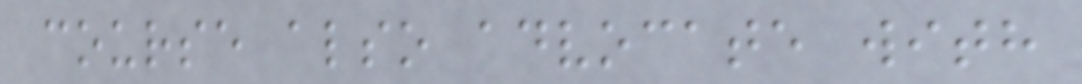course also advocate with
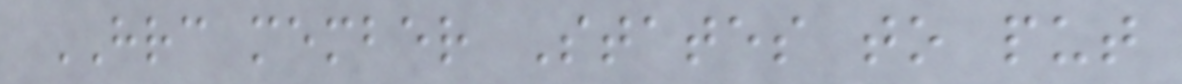HRC member States to put
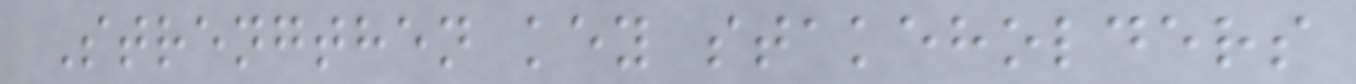Strengthen key stakeholders
